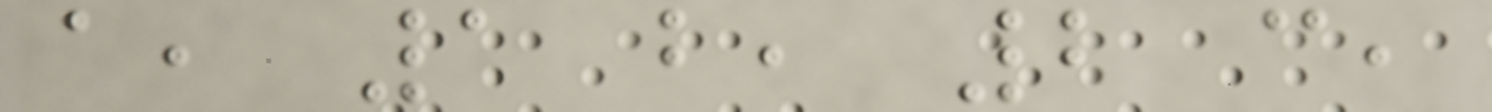a, 1 b, 2 c,
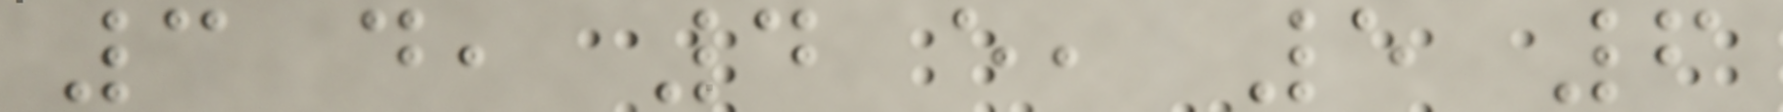3 d, 4 e, 5 6
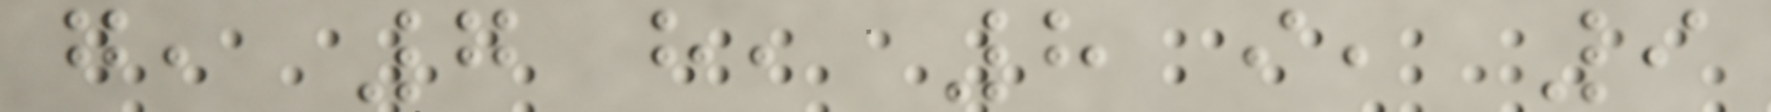g, 7 h, 8 i, 9
